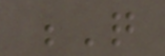Q
